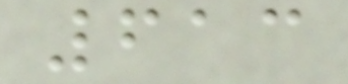613
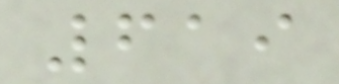619
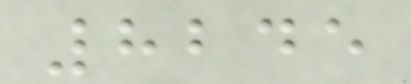8245
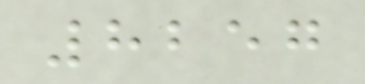8257
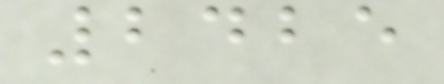2425
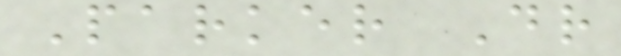Parker Dr
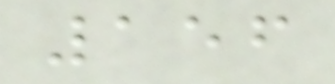156
